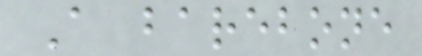A barebone
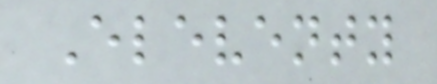Eleventy
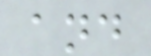and
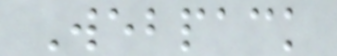Webpack
